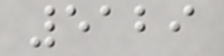5129
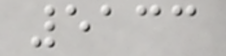5133
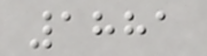1881
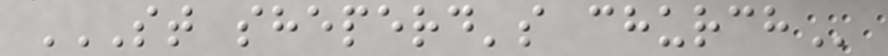ST SHEPERD'S CHURCH
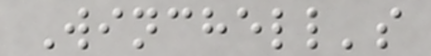Winchell's
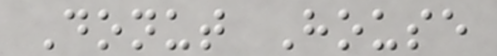Donut House
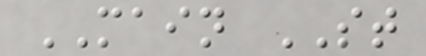MAIN ST
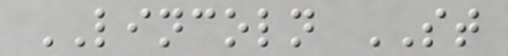LINCOLN ST
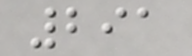291
